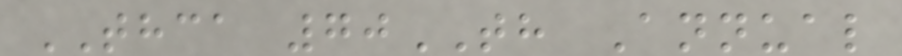THCA 70TH Annual
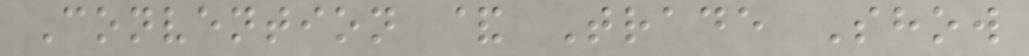Convention & Trade Show
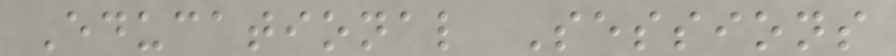Educational Sessions
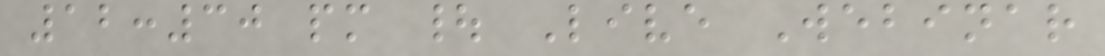12:30 pm | Live Webinar
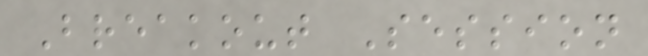Breakout Session
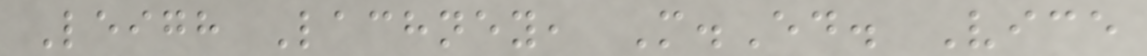Leigh Lachney, M.Ed. Vice
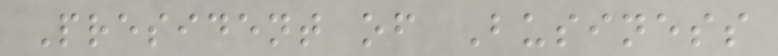President of Business
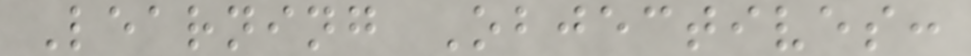Learning Objectives:
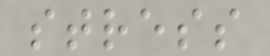stress
